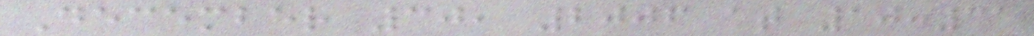December 30, 2006 at 10:31
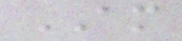AM
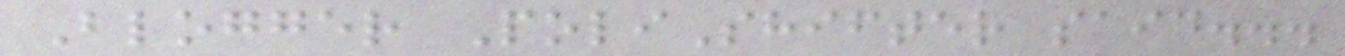Blogger PoliShifter said...
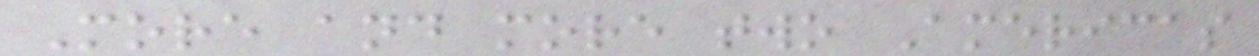More and more two Americas
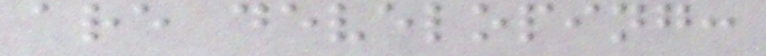are developing:
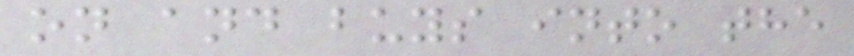on and buys into the
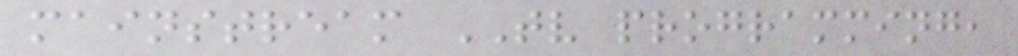mainstream TV programming,
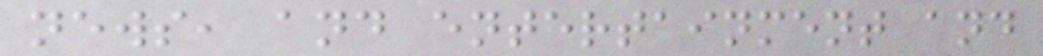news, and entertainment and
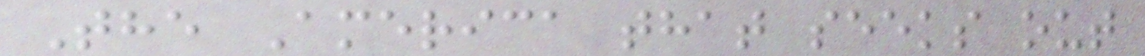The America that seeks out
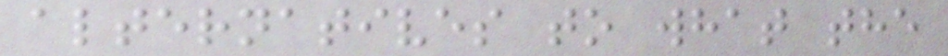alternatives to what the
